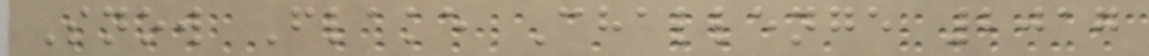Snow Flake Challenge 2017
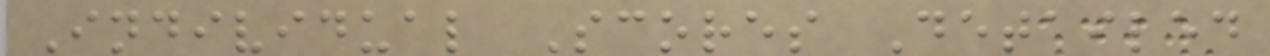Individual Scores Detailed
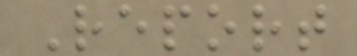Report
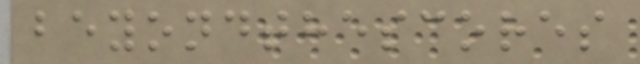beyondthescores
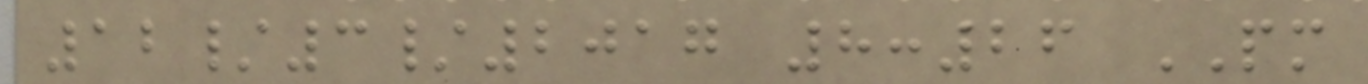12/3/2017 8:26 PM
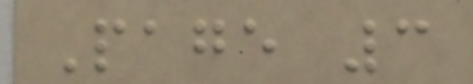Page 3
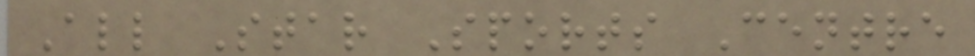All Star Sports Centre
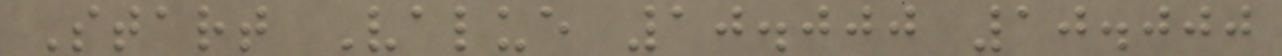Start Value 10.000 10.000
